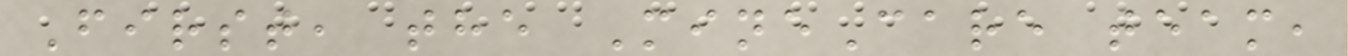First, the MineCare team,
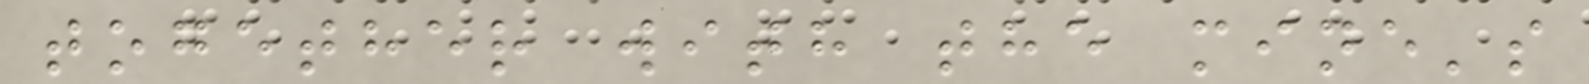together with the mine's
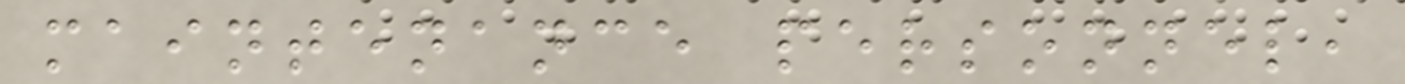maintenance personnel,
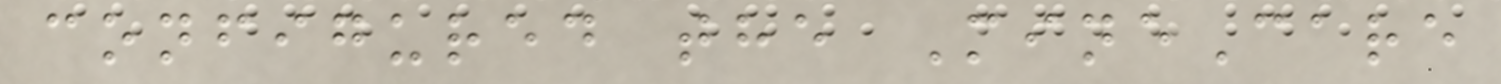configured the MineCare
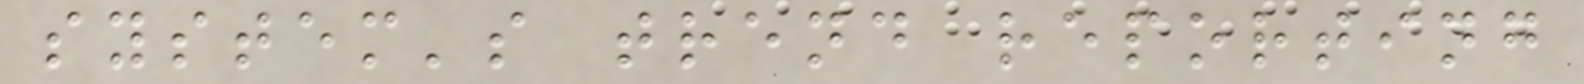system's trend reporting
